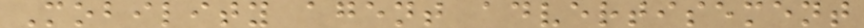Mobility agent advertisement
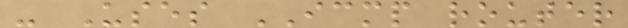- Uses ICMP router
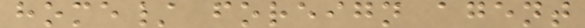home/ foreign agent
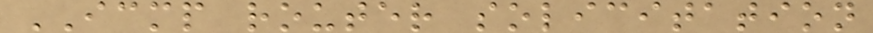ICMP router solicitation
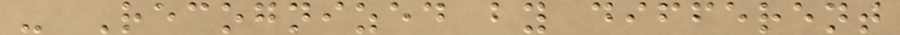- Recognized by different
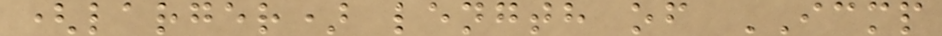(larger) length of ICMP
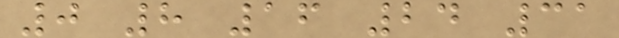0 8 16 24 31
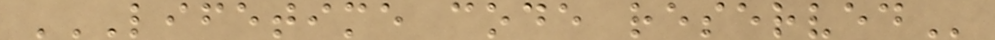LIFETIME CODE RESERVED
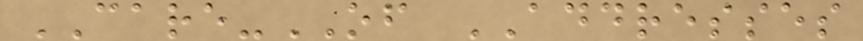CARE-OF ADDRESSES
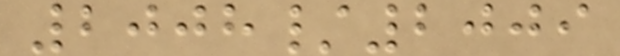2008/2009
